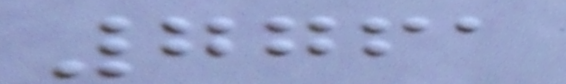7761
